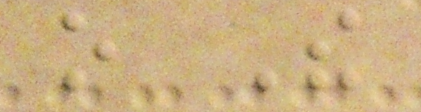o The
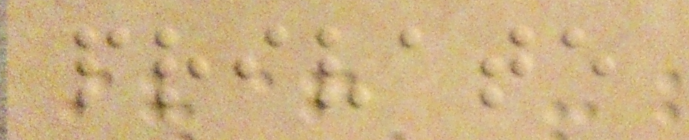private
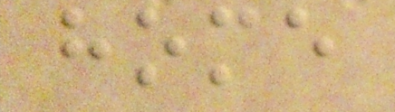home
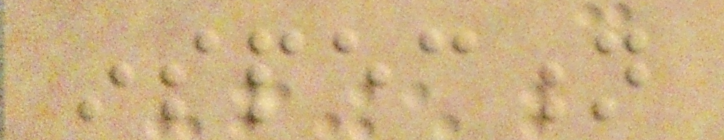inspection
